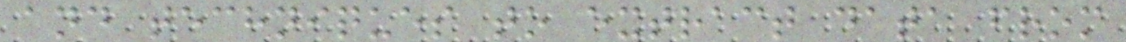and techniques to extract data from
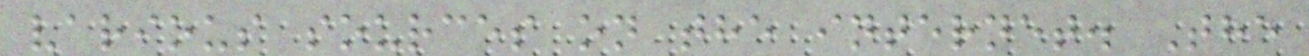various sources on the internet. The
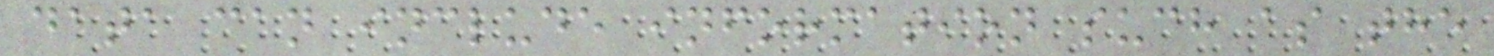data can include information such as the
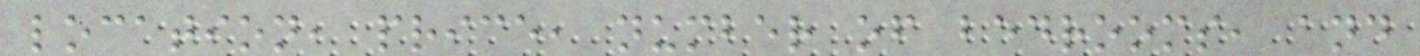location, price, number of bedrooms, and
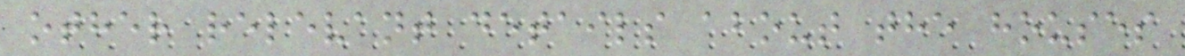other relevant details about the houses
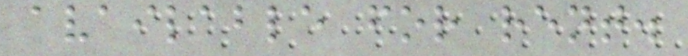available for rent.
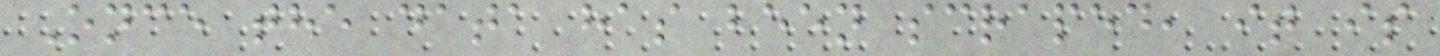Once the data has been scraped, it is
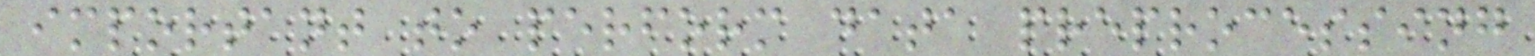important to perform data preprocessing
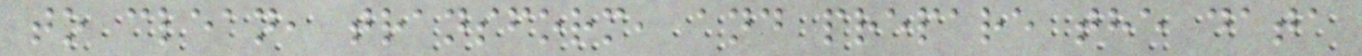to clean, transform, and prepare the data
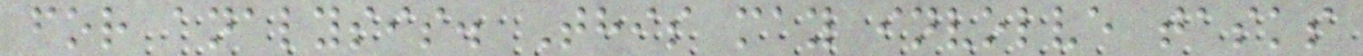for analysis. This may involve tasks
